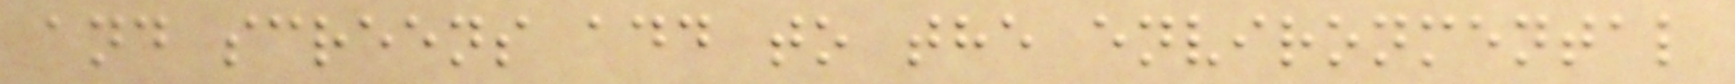and screens add to the environmental
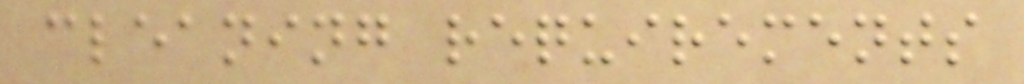cleaning requirements
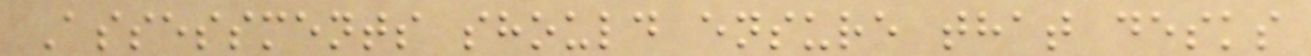Assessments should ensure that desks
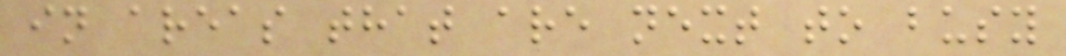in areas that are next to busy
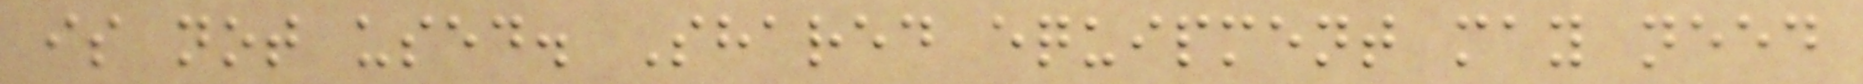is not used. Shared equipment may need
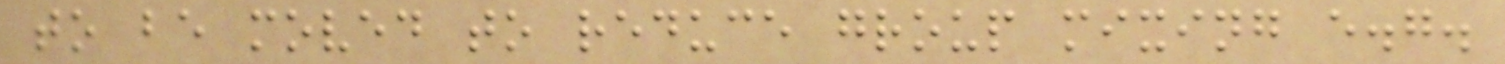to be moved to reduce group mixing e.g.
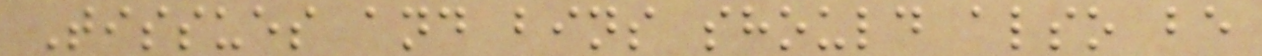Tissues and bins should also be
